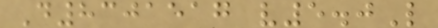D8301517 v5.0L
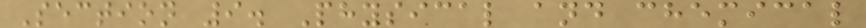Section 9. Physical and chemical
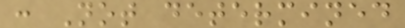: Not determined
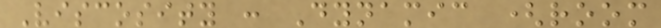Viscosity : Dynamic (room
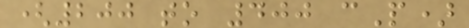(200 to 400 cP)
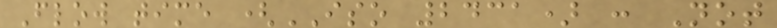Flow time (ISO 2431) : Not
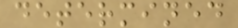determined
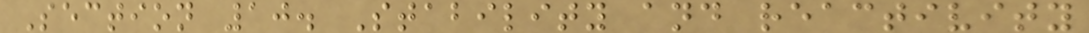Section 10. Stability and reactivity
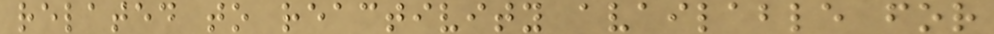related to reactivity available for
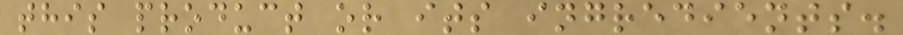this product or its ingredients.
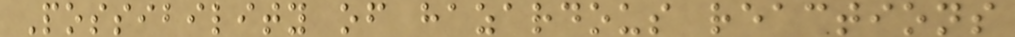Possibility of hazardous reactions
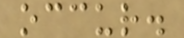occur.
